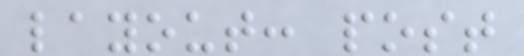layout: post
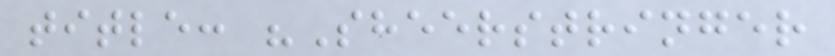title: "Sheerstringer
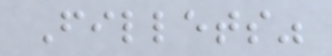Fillets"
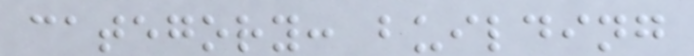category: building
